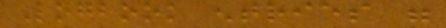Logbook entries were
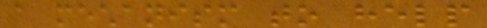a mechanism to help
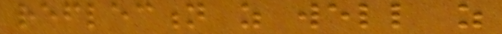reflection as well as
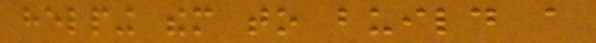helping them to build a
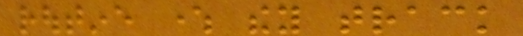routine where they track
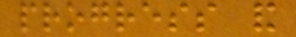progress and
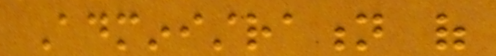Administration of
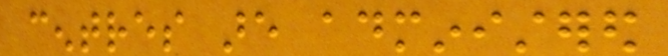centres are administered
